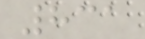831
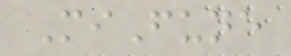MiFune
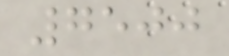7500
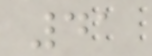41
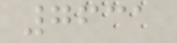7631
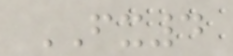FX4
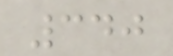340
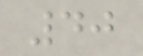40
